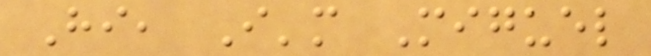Hi, I'm Miguel
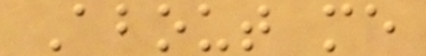About me
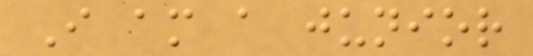I am a junior
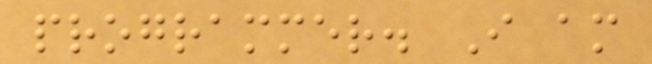programmer. I am
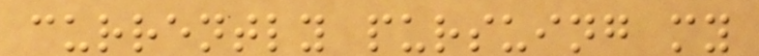currently pursuing my
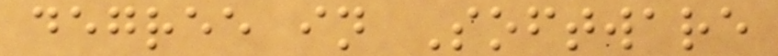degree in Software
